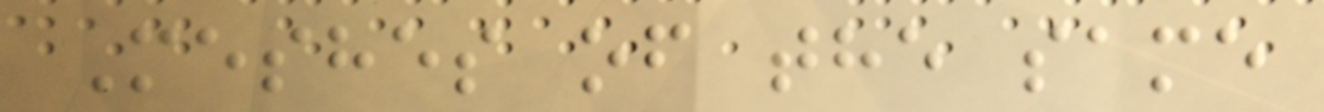Meshes of the same
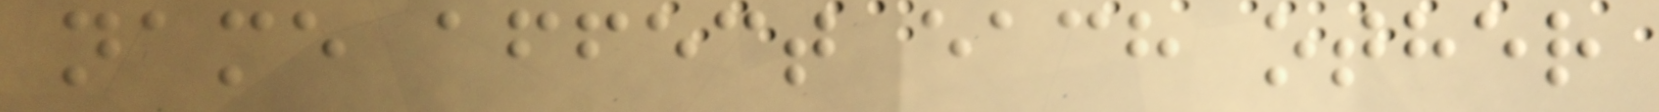name affect each other
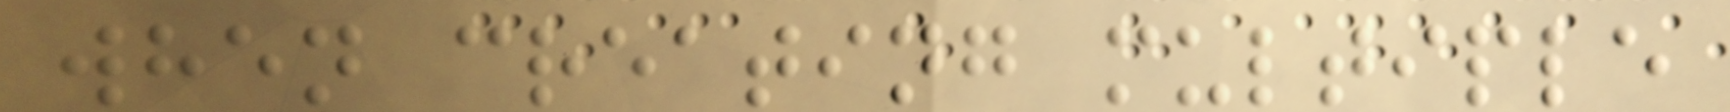when creating multiple
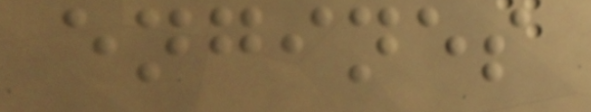engines
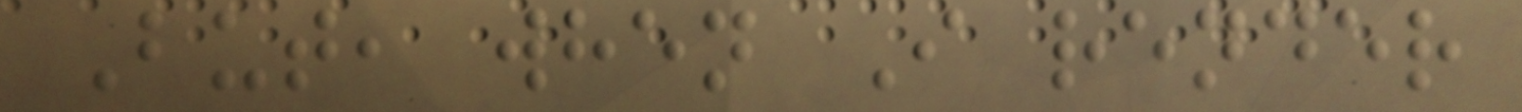But, when I render
